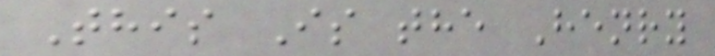This Is the Henry
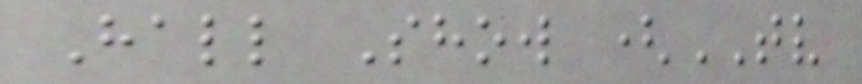Hall Show (TV
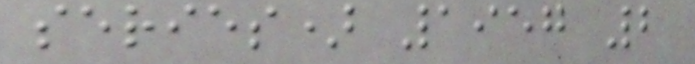series) 1957 2
